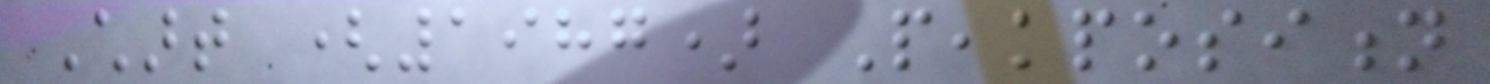Chart (1987) Peakposition
